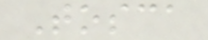Tosca
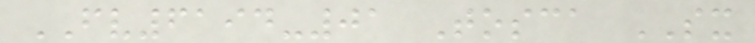FV6194-01 Tosca SX
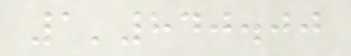1'840.00
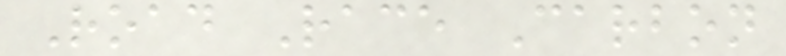Road Race Carbon
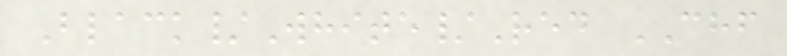Black/White/Red CHF
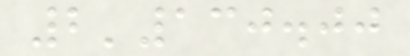2'130.00
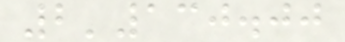2'130.00
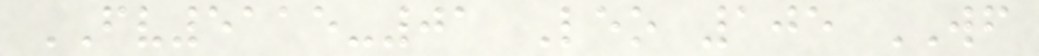FV5115-01 Leo 105 WF
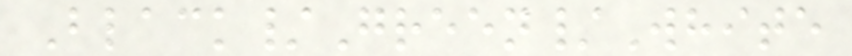Black/Green/White
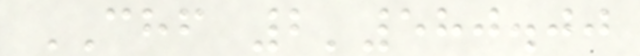CHF 2'580.00
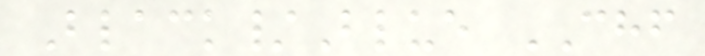Black/Blue CHF
